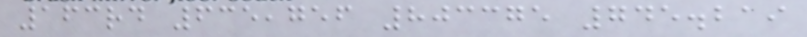163rd 635,756 803375 745.219
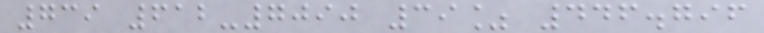739 612-7090 39% 446.796
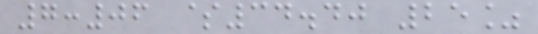7:06 $34.40 25%
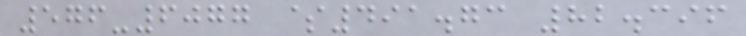576-6077 $491.73 82.396
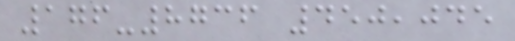176-8736 450,045
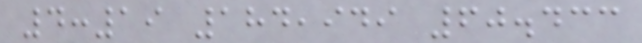4:19 184,949 60.433
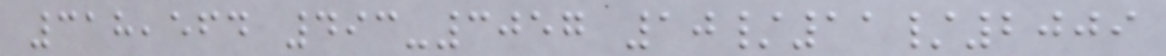318,564 493-3057 10/11/2009
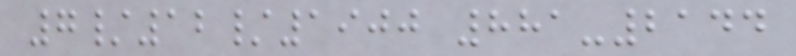7/12/1900 881-2144
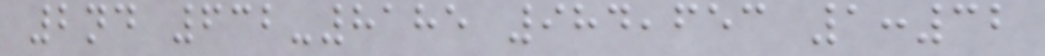2nd 632-8185 984,653 1:32
